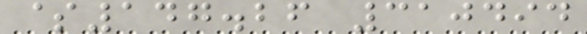$147.26 310494
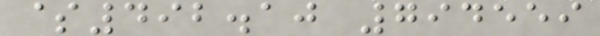$492.10 794559
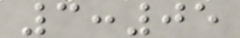3:05
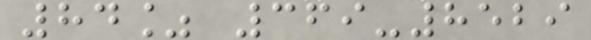84% 369-8529
